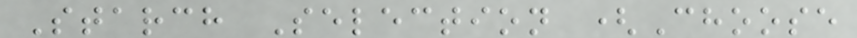Starch Selection (Choose
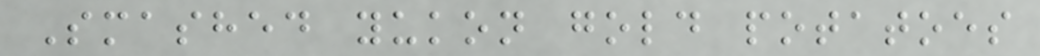Smashed yukon gold potatoes
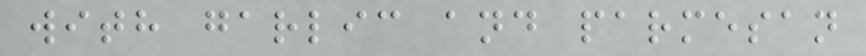with garlic and parmesan
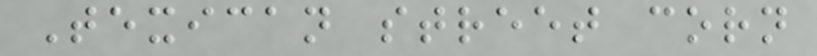Texican street corn
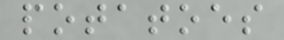potatoes
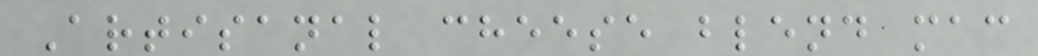Artisanal cheese blend mac
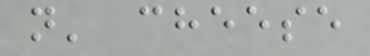n' cheese
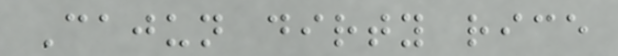Cajun dirty rice
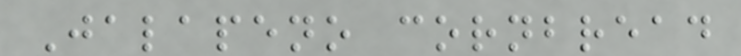Jalapeno cornbread
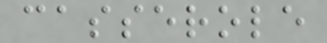casserole
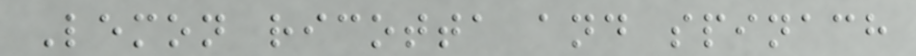Lemon ricotta and spinach
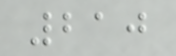210
